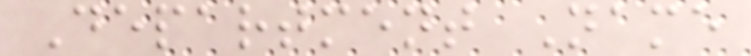Department Name
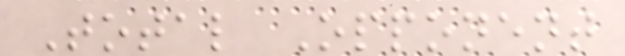Total Opponent
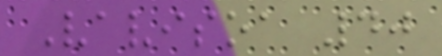Vavisoa 40
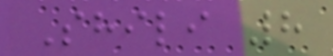Shili 8
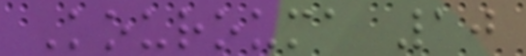Kourouma 10
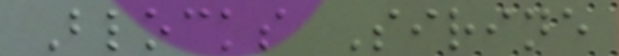Blocks Sirine
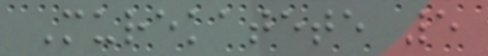Murekatete 5
